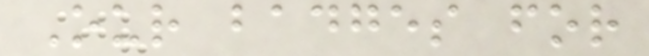Our badges for
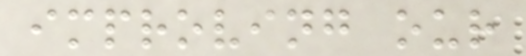improving our
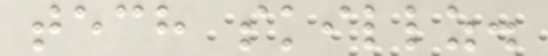tech skillz.
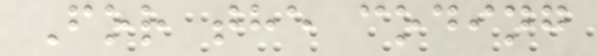For the coding
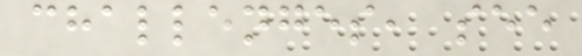challenges, see
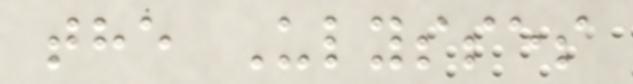the Ulysses
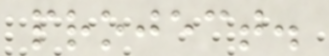project.
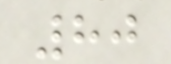80
